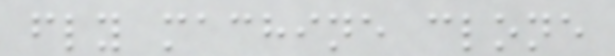fly machine clone
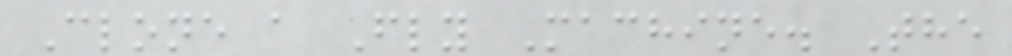Clone a Fly Machine. The
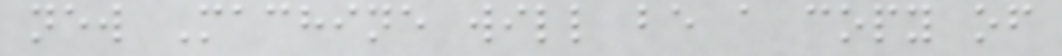new Machine will be a copy of
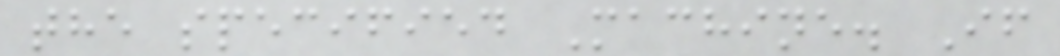the specified Machine. If
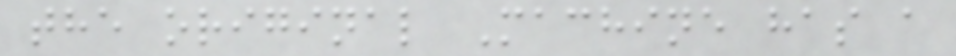the original Machine has a
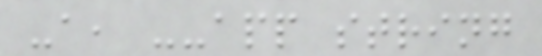-a, --app string
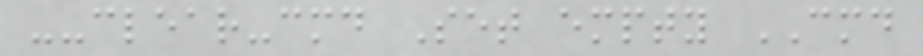--clear-cmd Set empty CMD
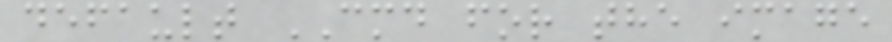default CMD for the image
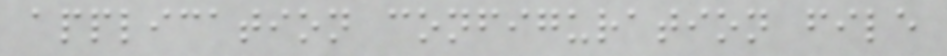application configuration file
